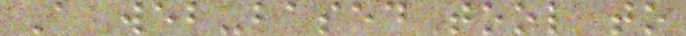A web-based tool to
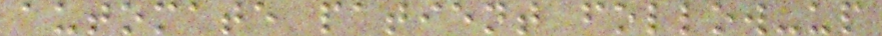automate patient follow-up
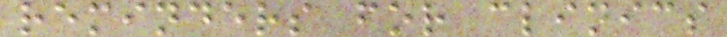reminders for clinics
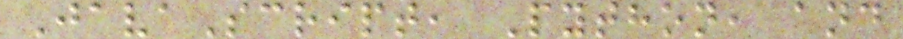JavaScript, Python, and
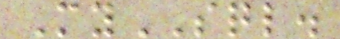MySQL.
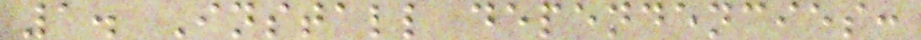1. Install dependencies:
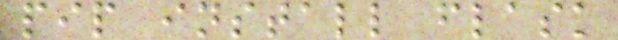pip install flask
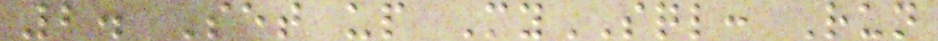2. Set up MySQL: Run
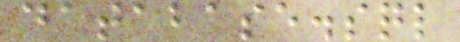database.sql
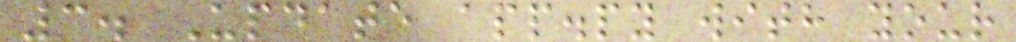3. Update app.py with your
